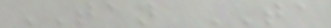TAN TA
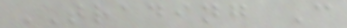TRADING C
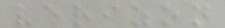verizon
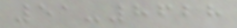51-8628
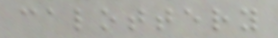calottery
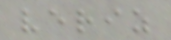veriz
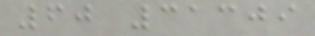60 31309
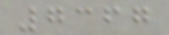7367
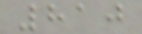810
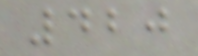420
